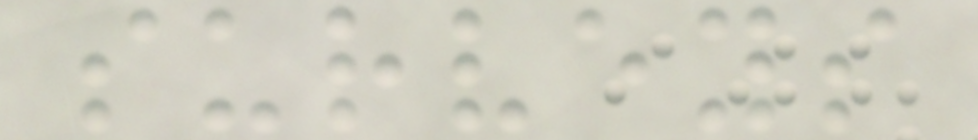surveys
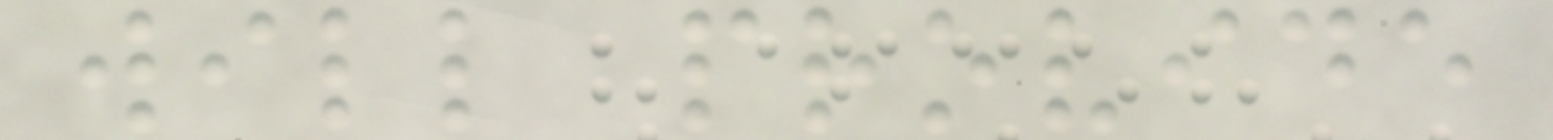will provide
